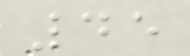45
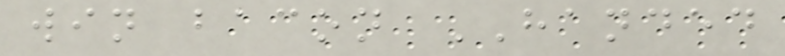win bacon HANDED
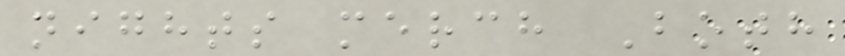nights merch Both
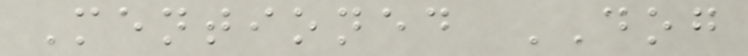Mentioned DOG
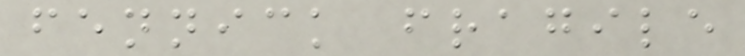fennick fragile
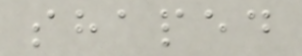shaped
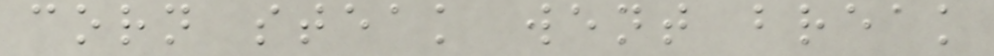corn steak went break
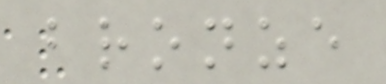bronze
